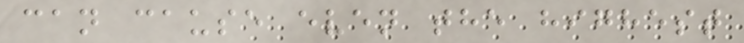can cause even the highest
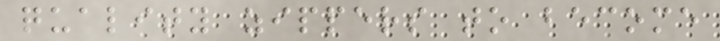quality zippers to become
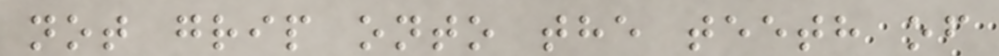not grip onto the teeth of
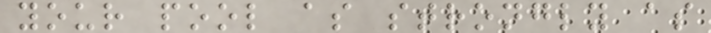your pool as strongly as
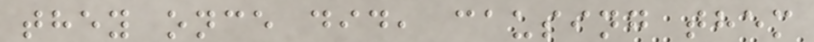they once did, causing them
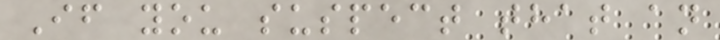If you suspect that an
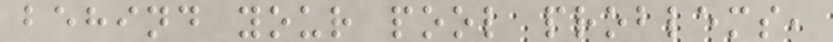behind your pool problems,
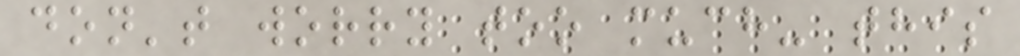don't worry too much- this
